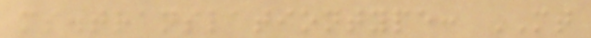ms.translationtype: MT
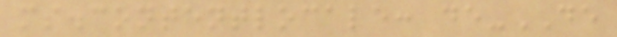ms.contentlocale: de-DE
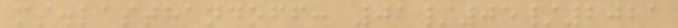ms.lasthandoff: 01/05/2021
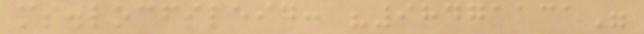ms.locfileid: "98471131"
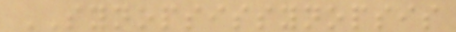SYNOPSISSYNOPSIS
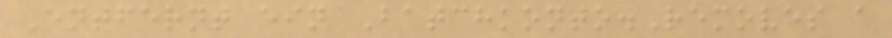Entfernt ein Batchkonto.Removes a
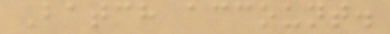Batch account.
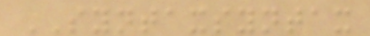SYNTAXSYNTAX
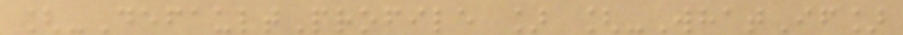[-DefaultProfile ] [-WhatIf]
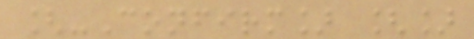[-Confirm] []
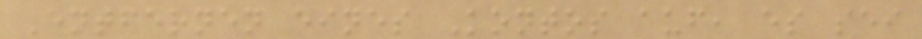Entfernen eines Kontos auf, es sei
